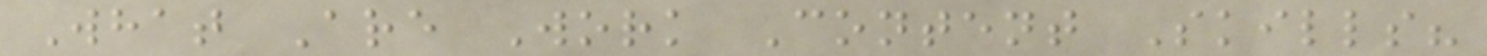What Are Work Content Skills?
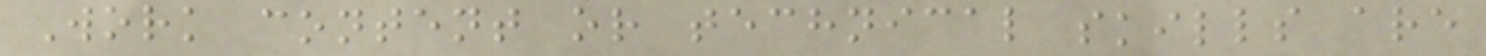Work content or technical skills are
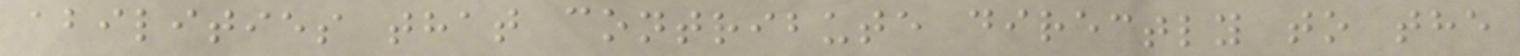abilities that contribute directly to the
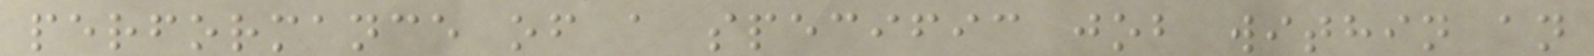performance of a specific job within an
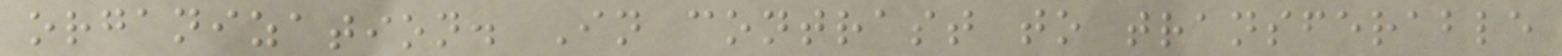organization. In contrast to transferable
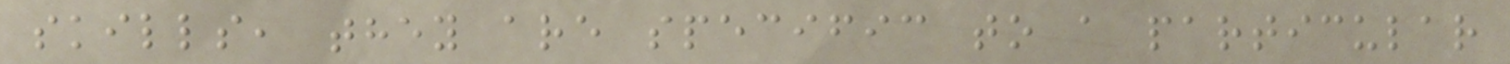skills, they are specific to a particular
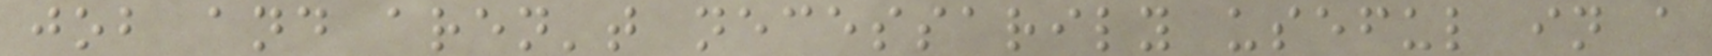job and aren't necessarily useful in a
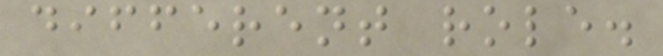different role.
